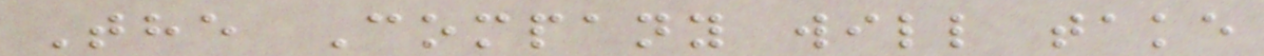The Company will take
